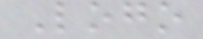Logo
